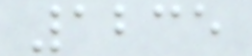1235
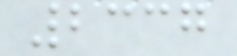2337
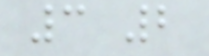3 2
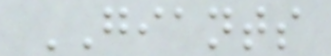GIANTS
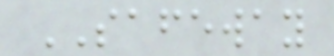SAFEWAY
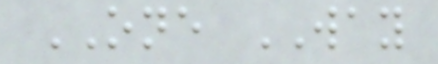ONE WAY
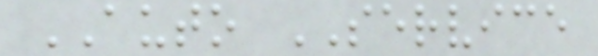AUTO SERVICE
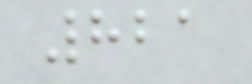821
